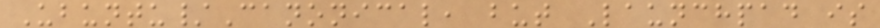Ubuntu/Canonical, but Launchpad is
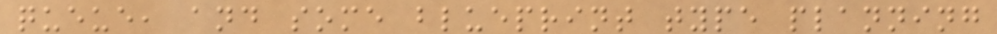queue, and some blueprint type planning
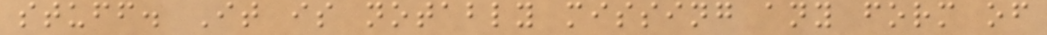stuff. It is notably missing any form of
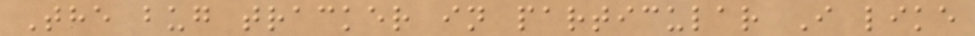The bug tracker in particular I like
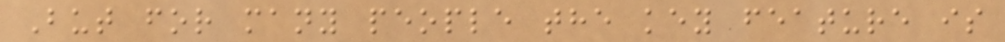But for many people the key feature is
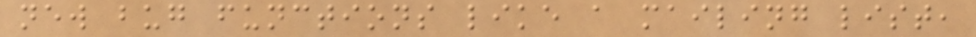new bug functions like a mailing list,
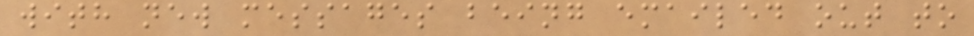with new messages being emailed out to
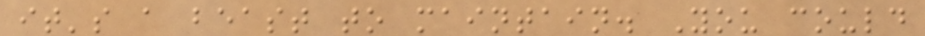it's a beast to maintain. You could
